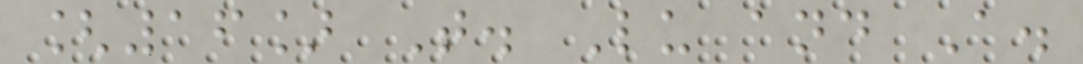[16] T. Lu and A.
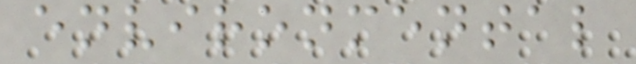environmental
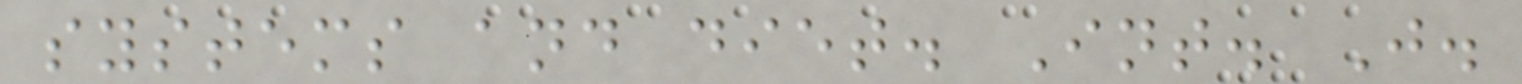systems and diet. Int. J.
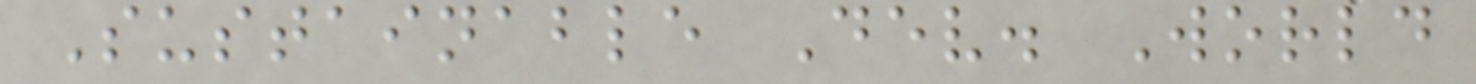Sustainable Dev. World
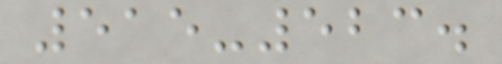515-523.
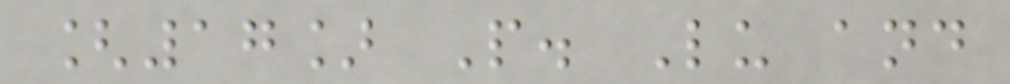[17] P. Lu and
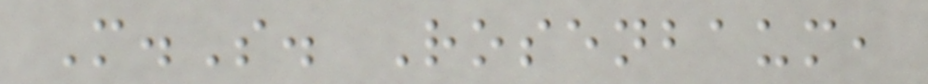M.S. Rosenbaum,
